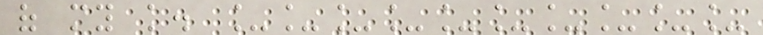of my knowledge. __________
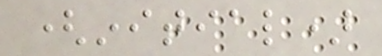(initial)
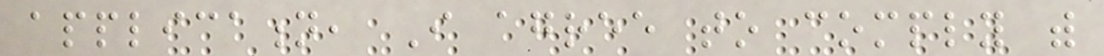application, I agree to comply with
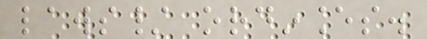laws/ ordinances.
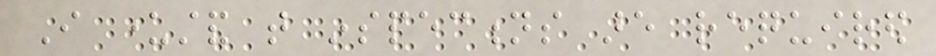I understand that inspections are required
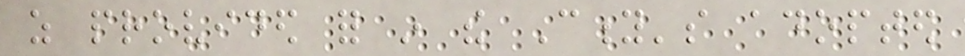as provided for in the City's adopted
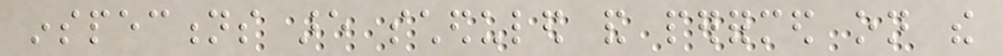inspections are scheduled and performed on the
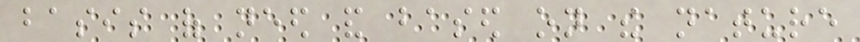basis of need and based on the nature
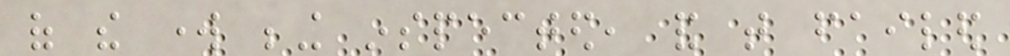of the work being inspected, and that failed
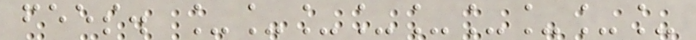fees. _________
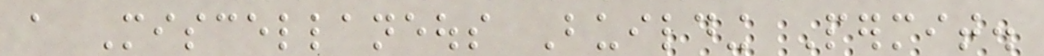a Miscellaneous Building Permit.
